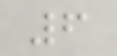6
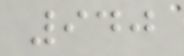940
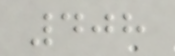408
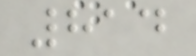814
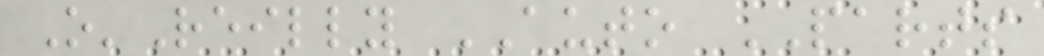O'Reilly AUTO PARTS
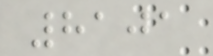8101
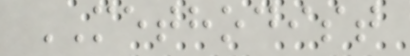METHODIST
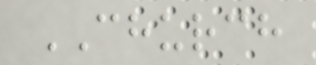CHURCH
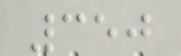350
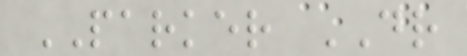PARKER DR
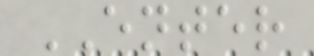ENTER
